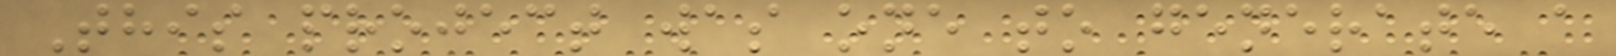This project was one to generate a
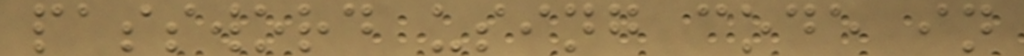password using code in
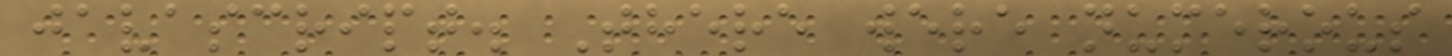javascript. There were numerous
